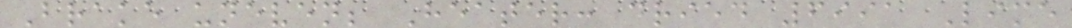Brake uneven; Heater: dried 6991 Lime
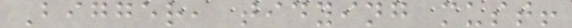Bigger, tidying must!
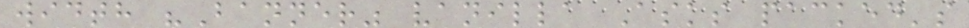width "Banner" vanilla Asks packed's
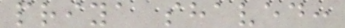priya shaved:
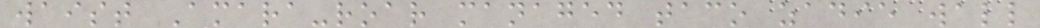waist Amara-roar managed taco zadie wall
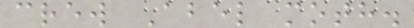crew Abel moth.
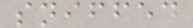sniffed
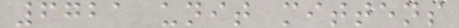6721 unit mittens
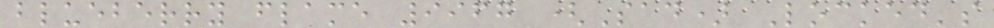blueberry flame 9967 (Sad) Locked's
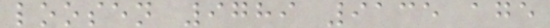loosen 9789 9135 age
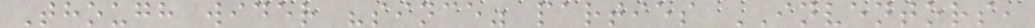Though wider "since" parties INVENTORS,
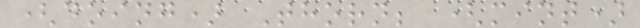(doing) Thorn; (mint)
